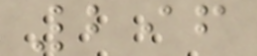296
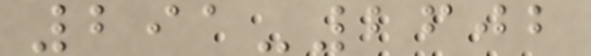291-2602
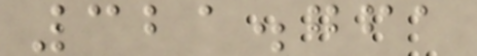321.761
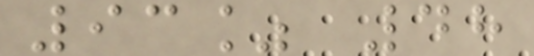93% 48
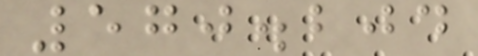570.204
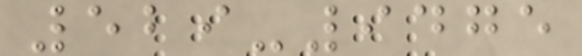529-9475
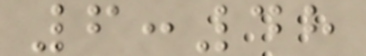6:48
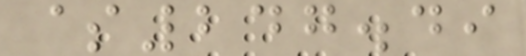$247.49
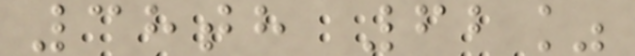38th 62%
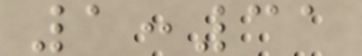1:31
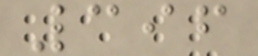396
